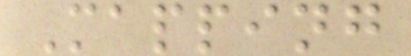Mapping
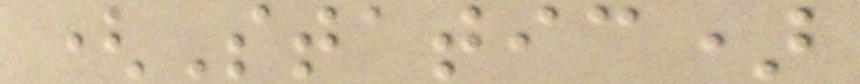(Static)
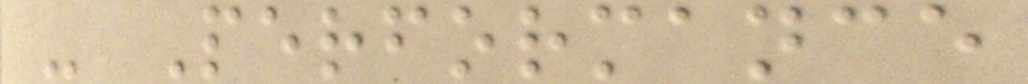- Performance
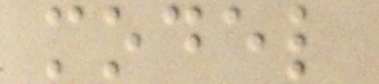model
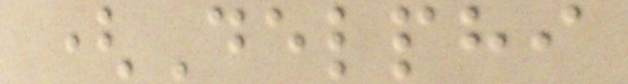(Delphi
